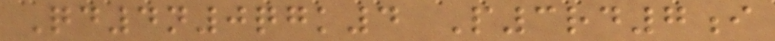Qd4n0qgk4 P3rd7i
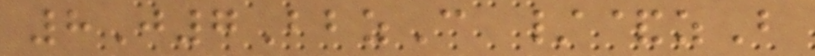8J7BbzC /&zB
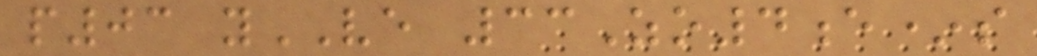p03 yVE 33Zo4e*s
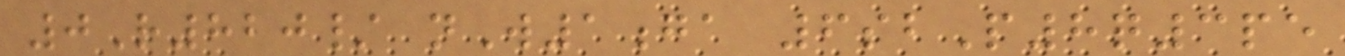0R820/ nW1ga 6sbP8q3pe
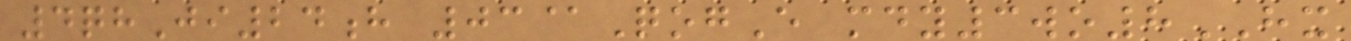4qhJi24h 03@QogE mdy3wo8HX
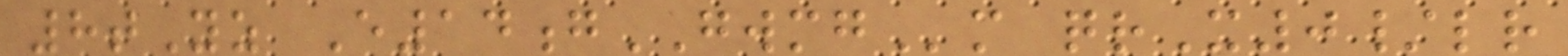8tYz E14gGWMGm qrX0/lr
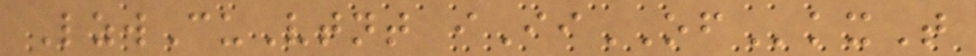LzwCuVtnt iIiOFkxT
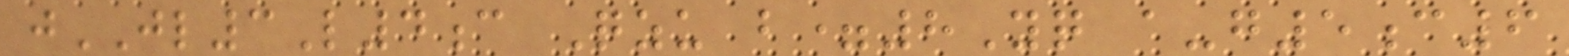jJL3L4c Qzu b=8Yq a-g5c6
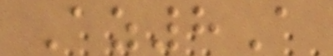Az8A
